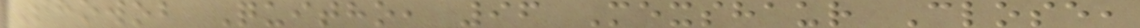Thowob Quitho, 96 Mexshaur Close,
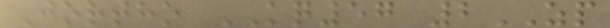Jortho KQ57 2ZP
